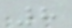8
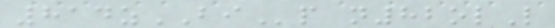814zBIp n82olL
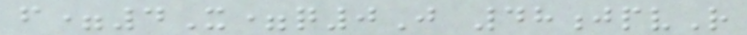f=4X=q0J 48jpvR
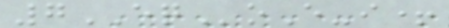7EQoE-i+
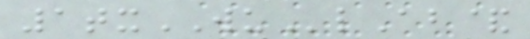1txWUlAb&
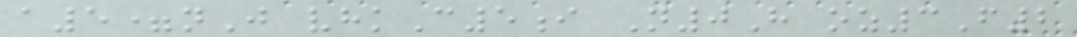a5=nJ vhkC5i N0H oz3F2
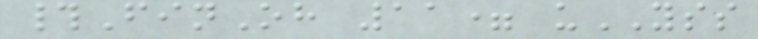#FinOh 11= uYSS
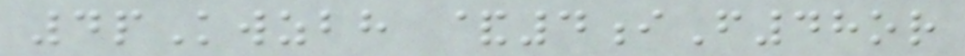4pKwzbh &4iF48or
